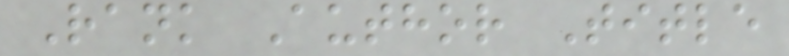Rank Author Title
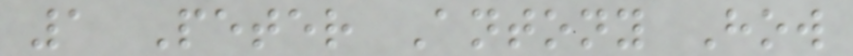1 Peter Antony How
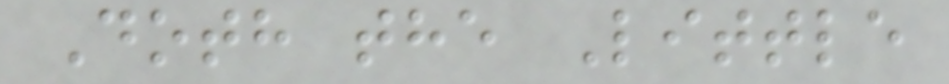Doth the Little
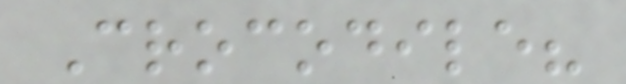Crocodile?
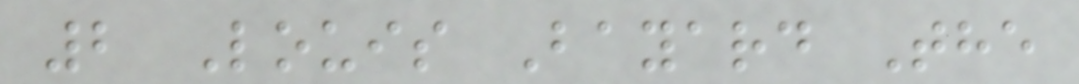2 Louis Bayard The
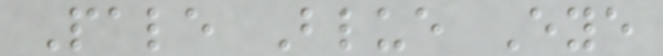Pale Blue Eye
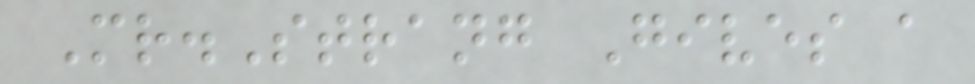Mr.Strang Gives a
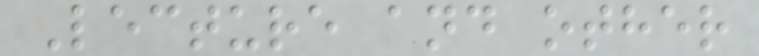Lecture and other
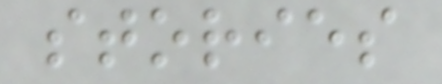stories
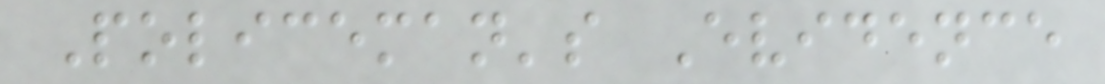Policeman's Evidence
